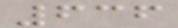636
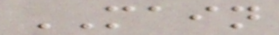MAIN
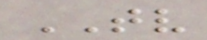TV
